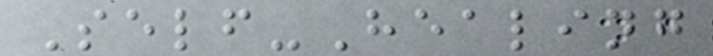Self-Healing
